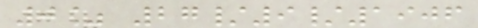0% 27/9/1906
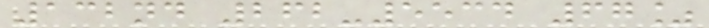132nd 262-5534 67%
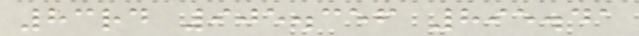83rd 905.356 895.41
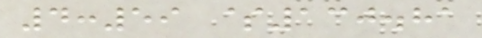4:59 $130.81
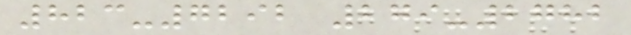823-7292 279-2782
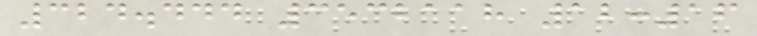324.444 3532118 12:16
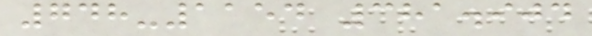748-1154 381.904
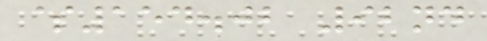$154.02 92nd
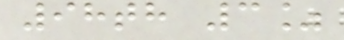98th 3%
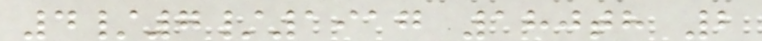4/7/1917 180th 2
